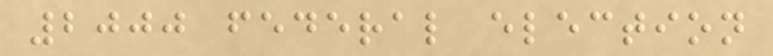2000 federal election
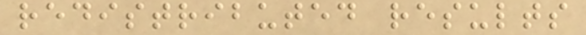redistributed results
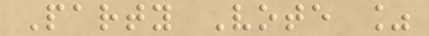Party Vote %
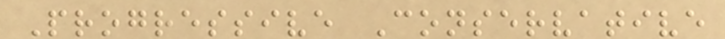Progressive Conservative
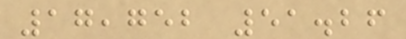17,752 51.26
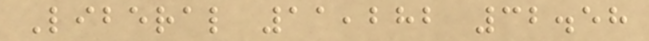Liberal 11,282 32.58
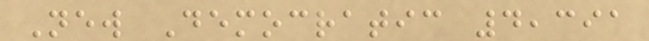New Democratic 4,391
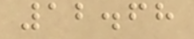12.68
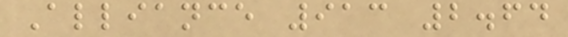Alliance 913 2.64
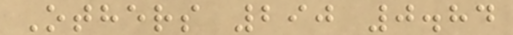Others 290 0.84
